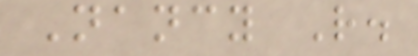Nancy R.
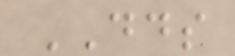DDS
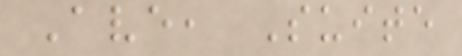Ave, Suite
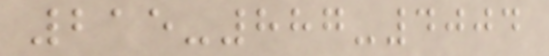215-887-4004
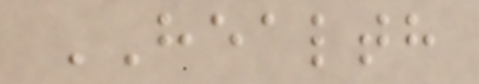HEALTH
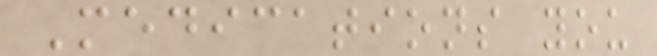Medications you
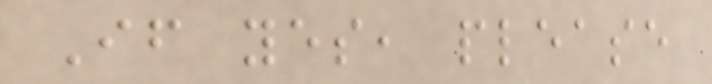If yes, please
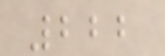222
